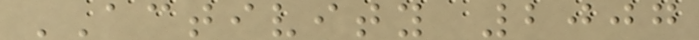ACTIVITY 2007
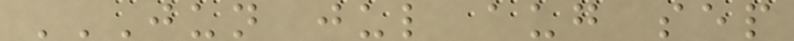JUN JUL AUG SEP
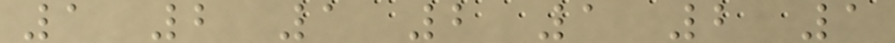1 2 1 2 1 2 1
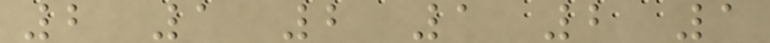2 1 2 1 2 1
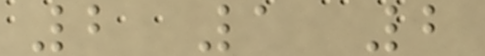2 1 2
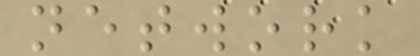network
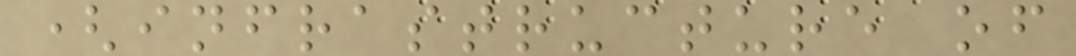(infrastructure of
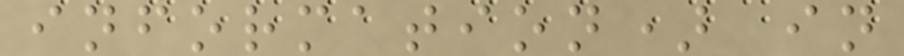information) in
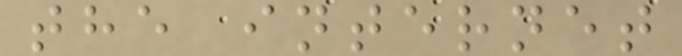the internet
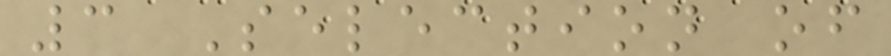3 Selection of
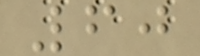60
